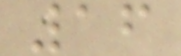16
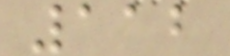112
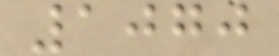1070
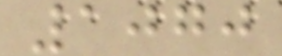1070
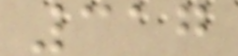317
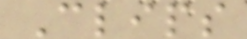Clips
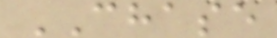CHASE
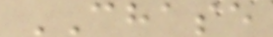CHASE
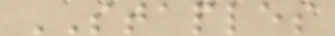STAPLES
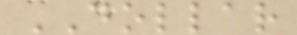DOLLAR
